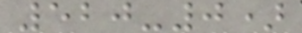520-0)
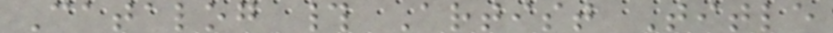Catalog # Artist Title
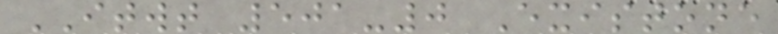ITWT 501-0 Existone
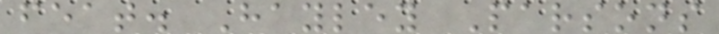feat. Hayley Parsons
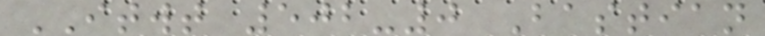ITWT 502-0 Bastian
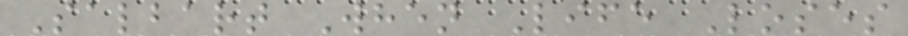Salbart When Life Loses
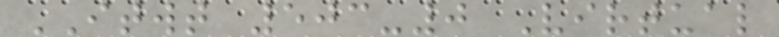ITWT 503-0 Virtual
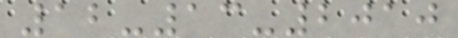12-13-2010
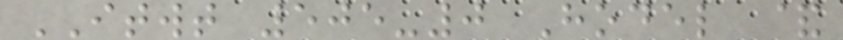ITWT 505-0 Hodel &
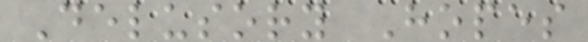Delusory Hopes
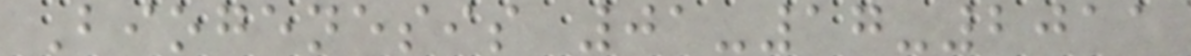Biogenesis 01-17-2011
